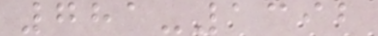781-1392
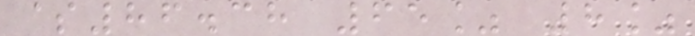$86.38 65% 8%
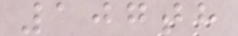107th
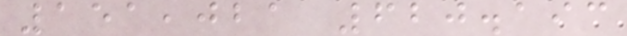151,021 620.193
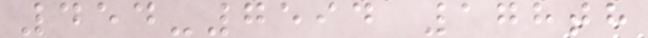454-7594 178th
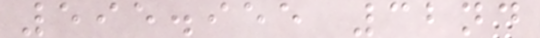595.955 32nd
